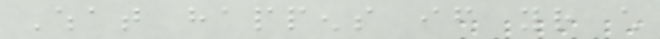What happens if your child
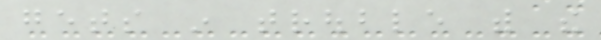gets in trouble with the
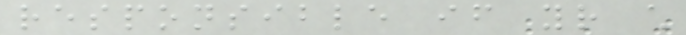responsible if your child
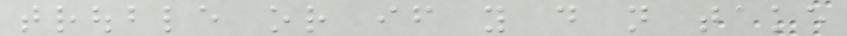trouble or if you do not take
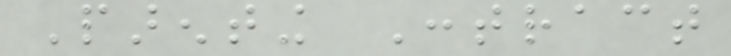Parenting Contract
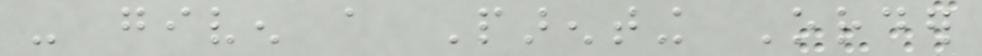- given a Parenting Order
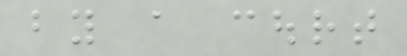by a court
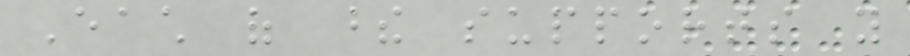Each of these supports you
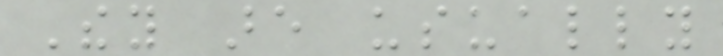They are usually
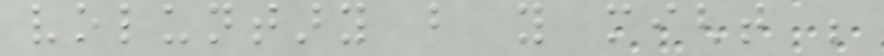voluntary but you might be
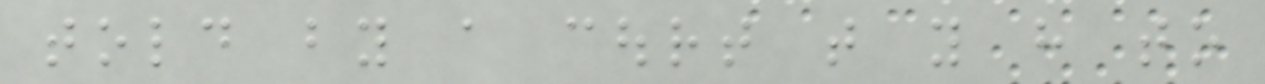told by a court that you have to
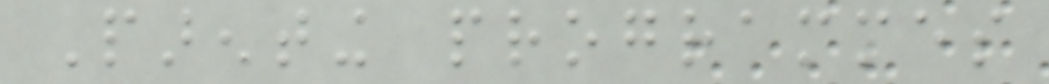Parenting programmes
